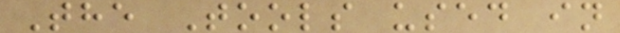The Tools used in
